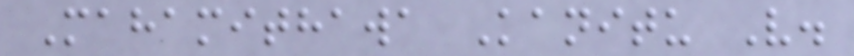Mahamithawa Kanitu V.
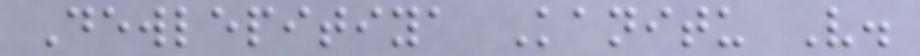Dewlepitiya Kanitu V.
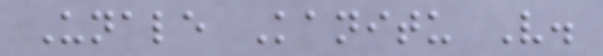Unale Kanitu V.
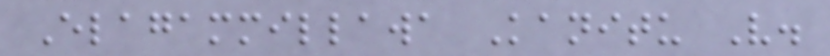Elagammillawa Kanitu V.
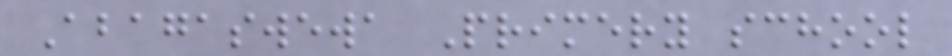Abagaswewa Primery school
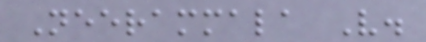Neerammala V.
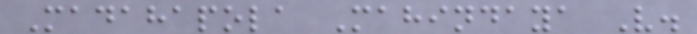Madahapola Mahindaya V.
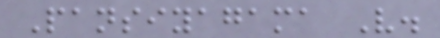Pansiyagama V.
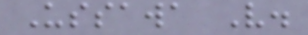Ussawa V.
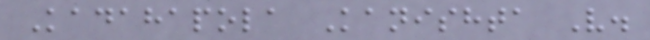Kadahapola Kanishta V.
